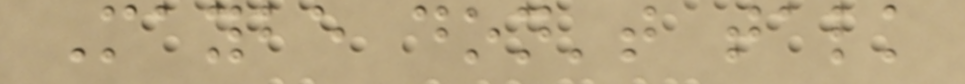Maybe don't talk
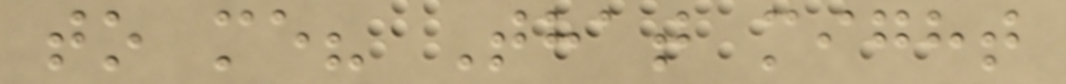to me? That might
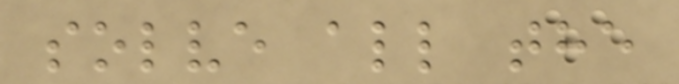solve all the
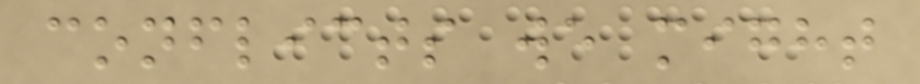conflicts we might
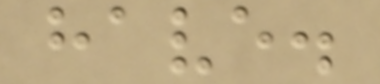have.
